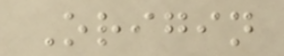Origin
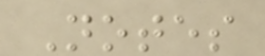Notes
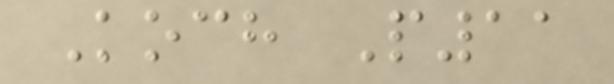Koch P11
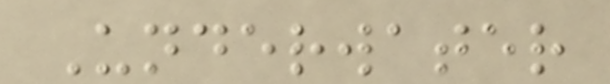Underwater
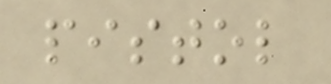pistol
